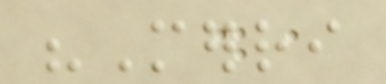"Merri
